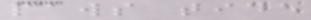paws tide
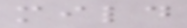mild
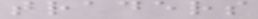traders
